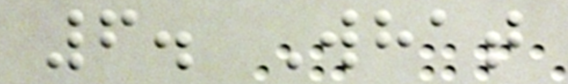6. What
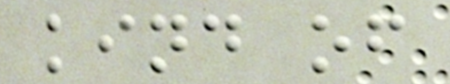kind of
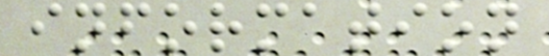information
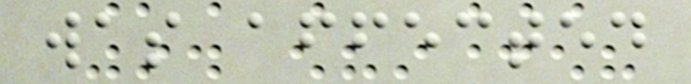was affected
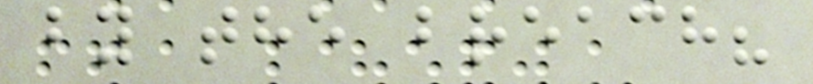by the breach?
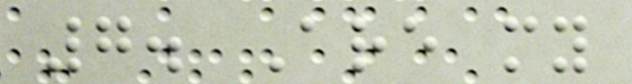7. Are my
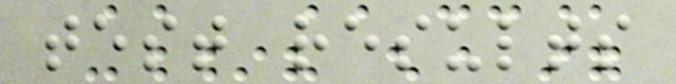test results
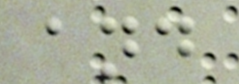and
